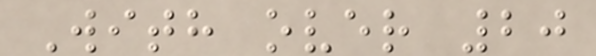With over 20
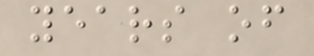years of
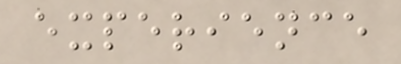experience
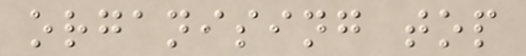organising top
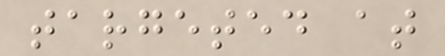targeted at
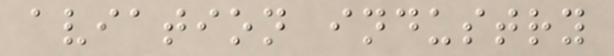aviation industry
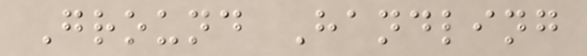Ground Handling
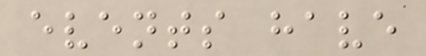events have
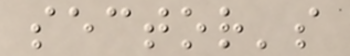sector's
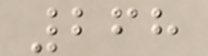268
